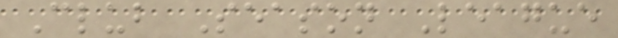Club Season League
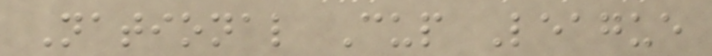National Cup League
